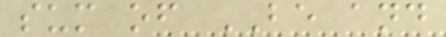sum of BE and
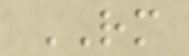RM
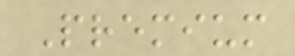Premium
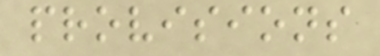provisions
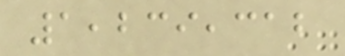1,239,312
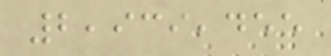2,939,455
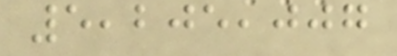5,205,007
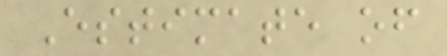Estimate of
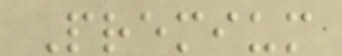Premium
